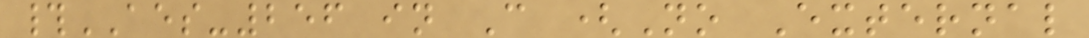#AES-256 in C (No External
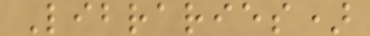Libraries)
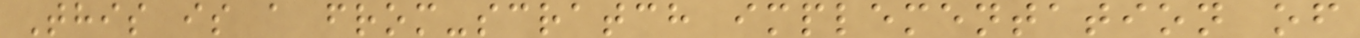This is a from-scratch implementation of
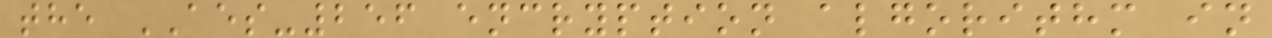the AES-256 encryption algorithm in
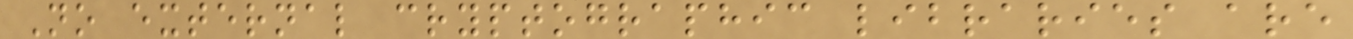No external cryptographic libraries are
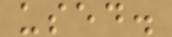used.
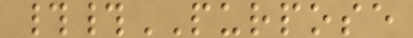##PURPOSE
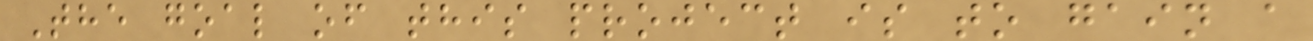The goal of this project is to gain a
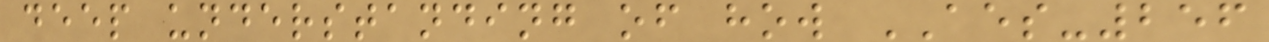deep understanding of how AES-256
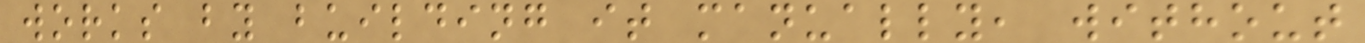works by building it manually, without
